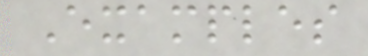Examples
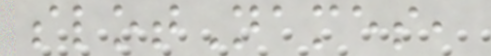slotNames,
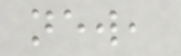new,
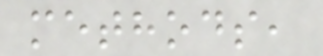methods,
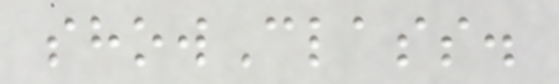showClass.
